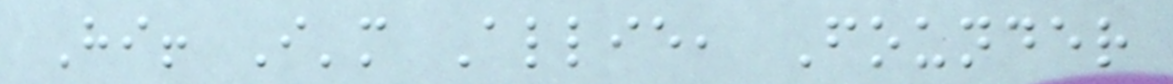Hi! I'm Allie, Founder
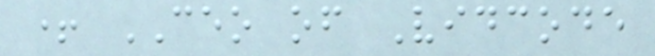+ CEO of Vidcode
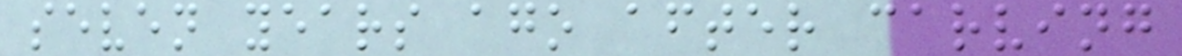seven years ago after carving
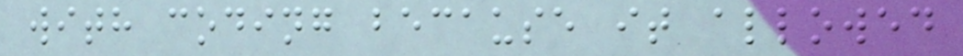with coding because it allowed
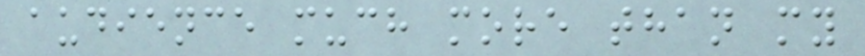audience much more than my
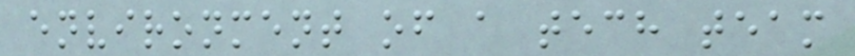environment of a tech team
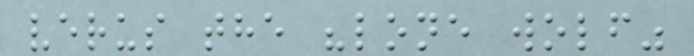verus the "lone wolf"
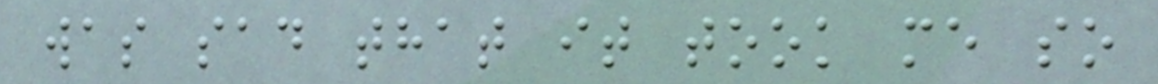was sad that it took me so
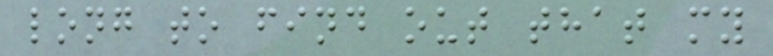long to find out that my
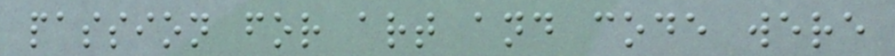passion for art and code were
